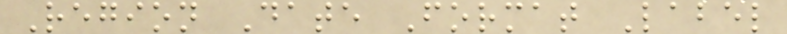Region Date Format Label
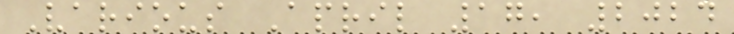Various April 17, 2024
